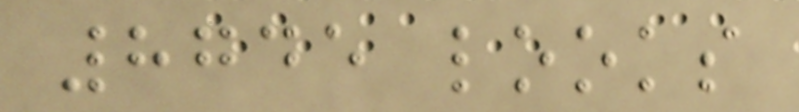8745 looks
